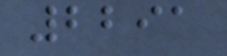2291
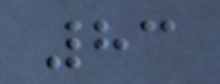83
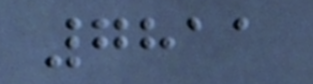7811
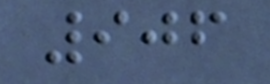906
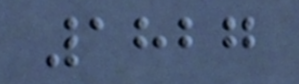1827
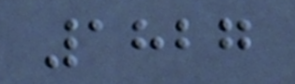1827
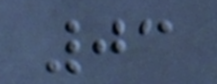03
